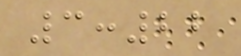3:22
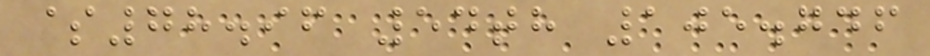$78.96 54th 105.746
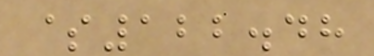$122.48
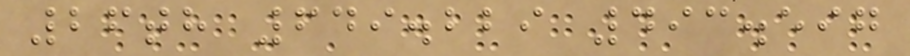26th 649.229 493.597
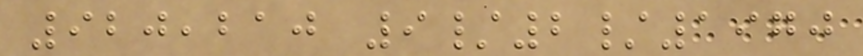920,210 9/2/1970
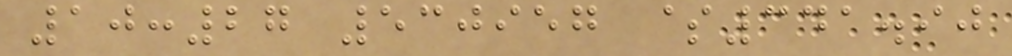10:27 530957 $341.90
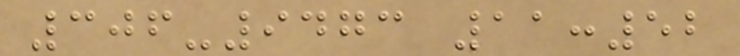306-9473 11:52
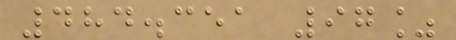484.351 97%
